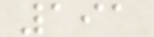191
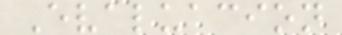Evaluacion
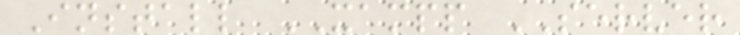Install XAMPP SERVER
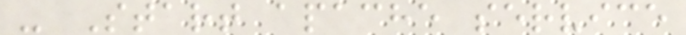- Start apache service
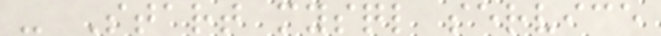- Start mysql service
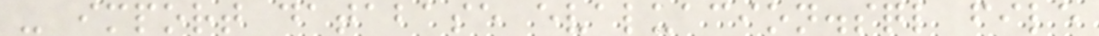- import database evaluacion.sql file
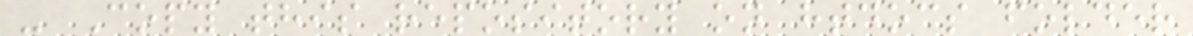- Copy this repository on htdocs folder
